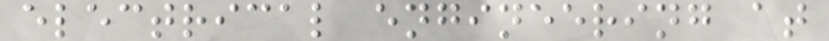electrical engineering at
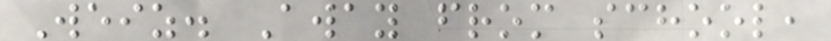Weiz. Away from school,
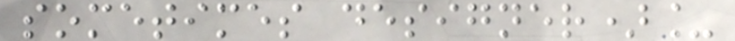sometimes designer)_
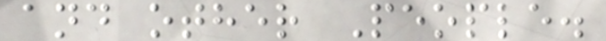and other People.
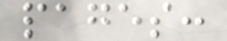pages:
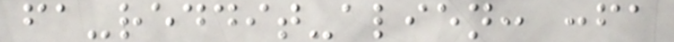fa-reddit-alien: :fa
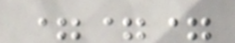===
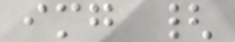img {
